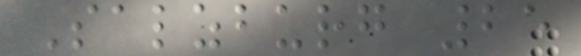Salzburg 25
